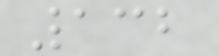132
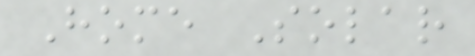Home Solar
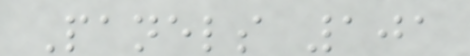Panels 101
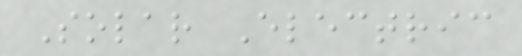Solar Electric
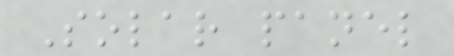Solar panel
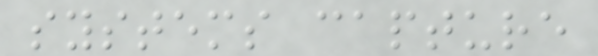systems capture
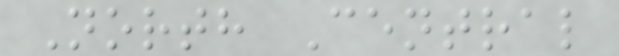North Central
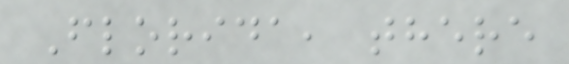Florida, there
